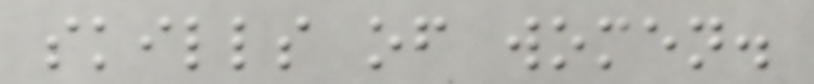skills of women.
